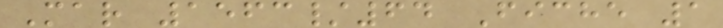Mar 1563/64 Fiche 1
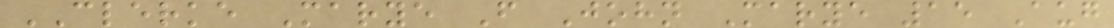CLERKE Marye F John Marye 15 Aug
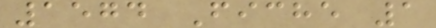1574 Fiche 1
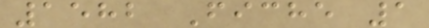1582 Fiche 1
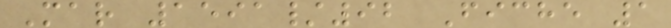Mar 1591/92 Fiche 1
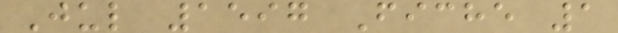Jul 1597 Fiche 1
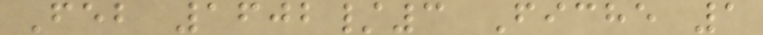Feb 1602/3 Fiche 1
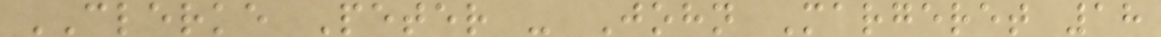CLERKE Peter - John Margeret 18
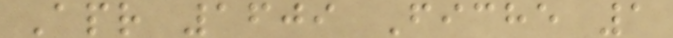Apr 1609 Fiche 1
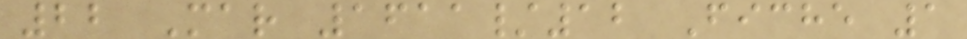22 Mar 1611/12 Fiche 1
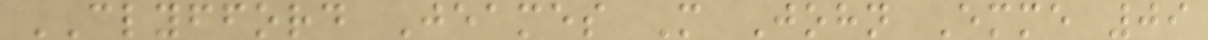CLYFFORD Jeames M John Emme 09
